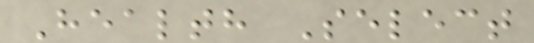Health Select
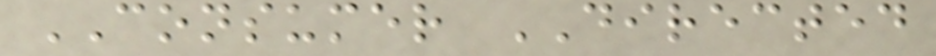CONSUMER DIRECTED
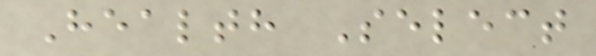Health Select
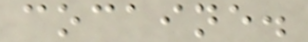cocaine.
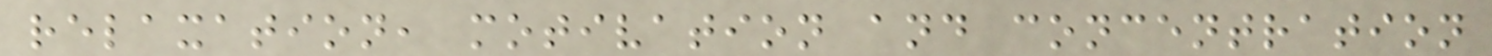relaxation, motivation and concentration
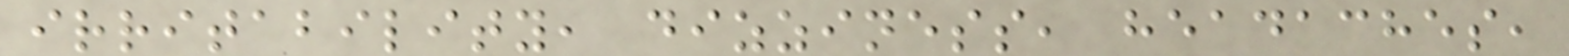irritability, dizziness, headaches,
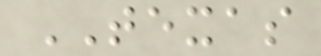TEXAS
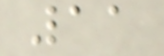11
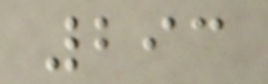293
